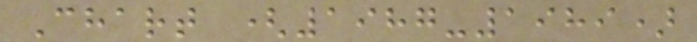Chart (1987-1989)
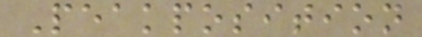Peakposition
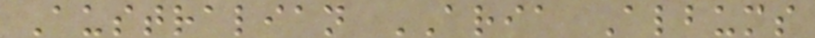Australian ARIA Albums
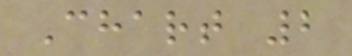Chart 2
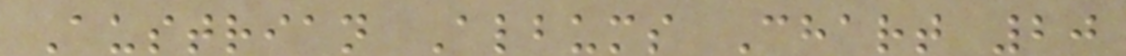Austrian Albums Chart 20
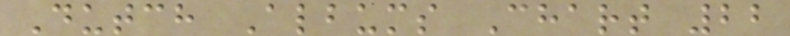Dutch Albums Chart 22
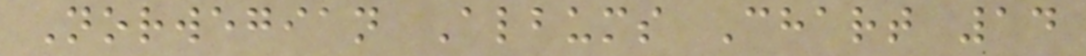Norwegian Albums Chart 14
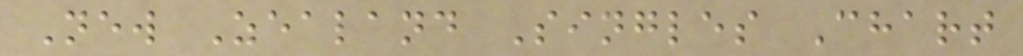New Zealand Singles Chart
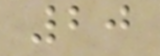20
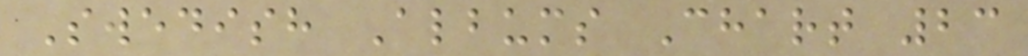Swedish Albums Chart 23
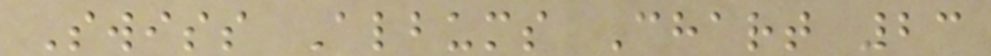Swiss Albums Chart 23
